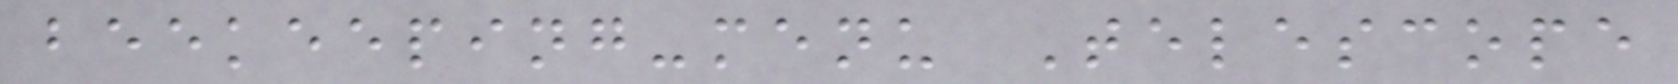beekeeping-menu Telescope
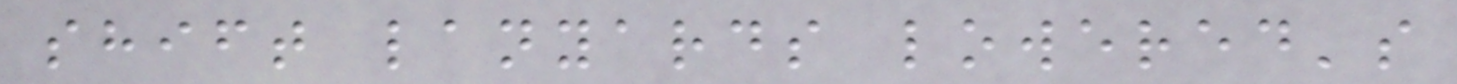shift lanyards lowered's
